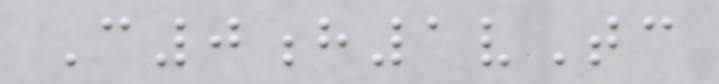C0h1vTc
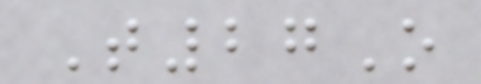T27O
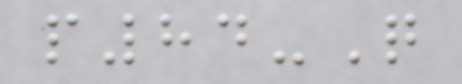p84-Q
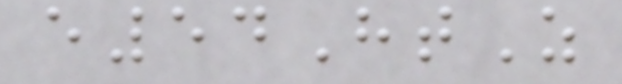e54HtZ
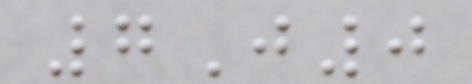7J0
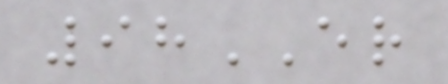98ER
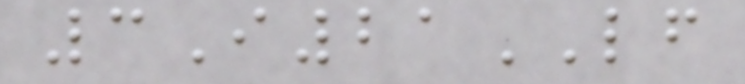3I21LF
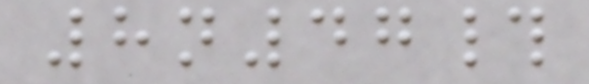8n47#
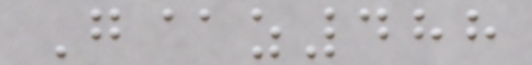G@z488
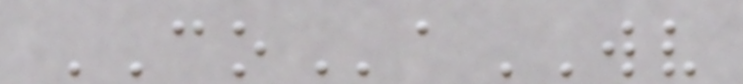COaWV
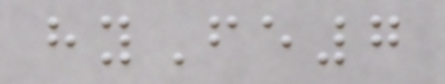hyFe7
